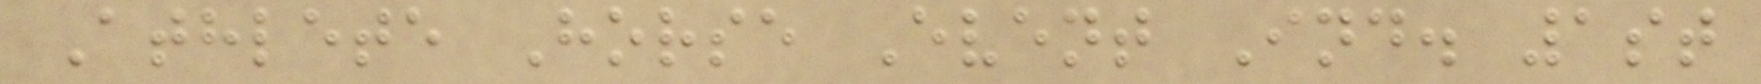Athlete Horse Event Ind. 1st
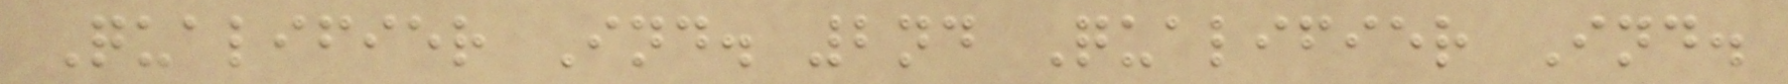Qualifier Ind. 2nd Qualifier Ind.
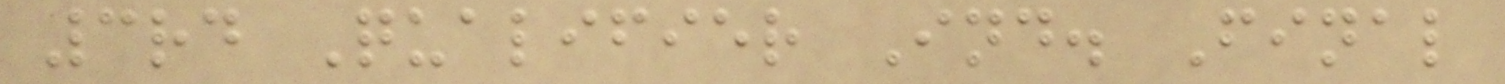3rd Qualifier Ind. Final
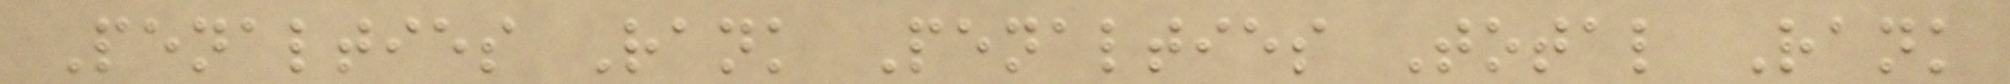Penalties Rank Penalties Total Rank
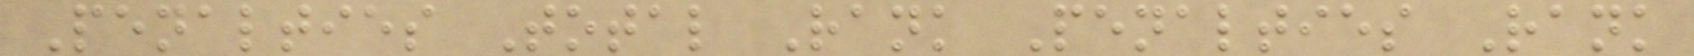Penalties Total Rank Penalties Rank
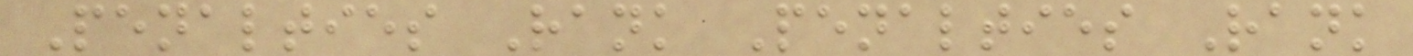Penalties Rank Penalties Rank
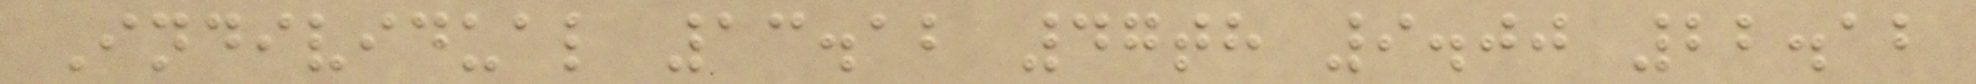Individual 13.12 47th 9.00 22.12
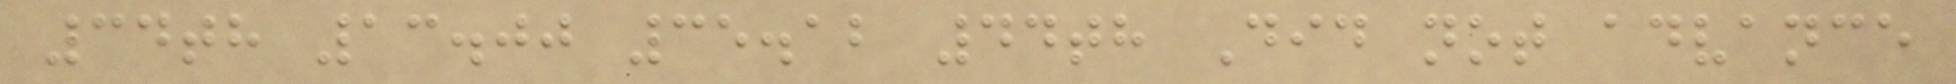34th 13.00 35.12 44th Did not advance
